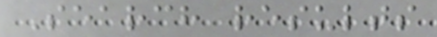Search results
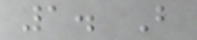1. B
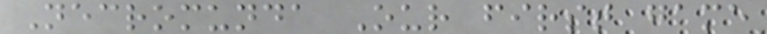Necromunda Our first game
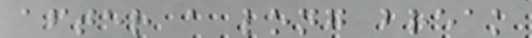after a long break
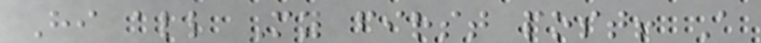Hi all My first post! A
